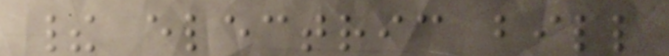their electric bill
